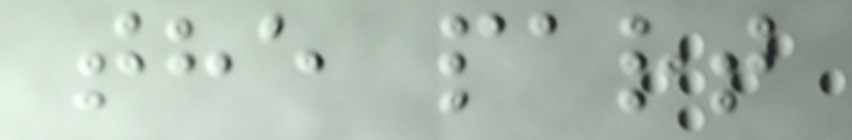the part
